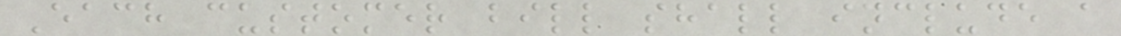Each customer bill shall include a
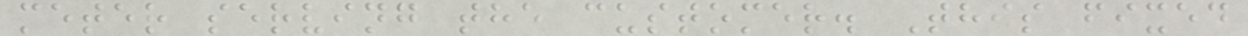meter serving the customer. This fixed
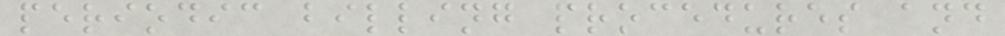periodic billing procedures and
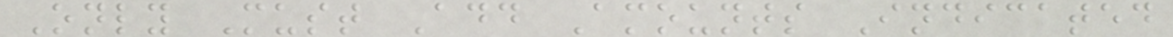Only Must Add Amounts Indicated
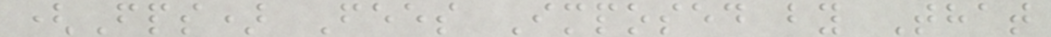(Fps) Fees Imposed by That
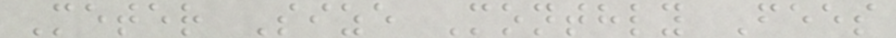Meter Size Monthly Fees
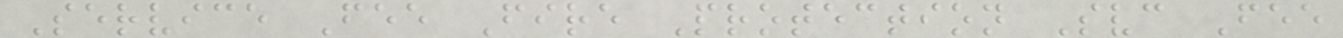Service Fee Fire Protection Svc Fee
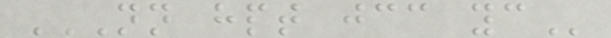NN HPT JCC YC
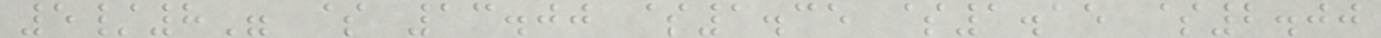5/8" $ 13.00 $1.35 $1.15 $2.00
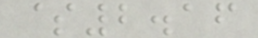$2.16
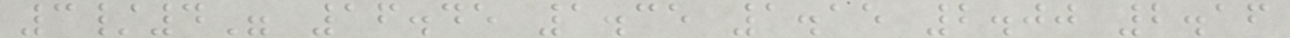3/4" 16.45 1.35 1.15 2.00 2.16
